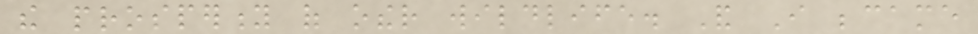the prosperity of other wildlife. And I became
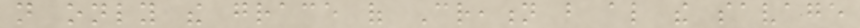not only the grace of Creation but also the savage
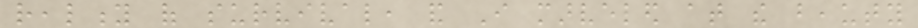reality of survival, and I marveled at the beauty
